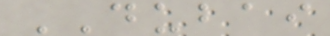DUBAI
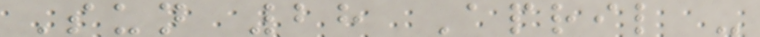Sun 28 April -
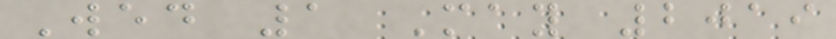Wed 1 May 2019
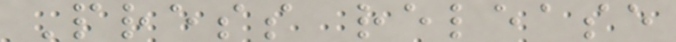Press release
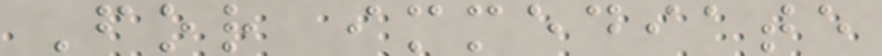For immediate
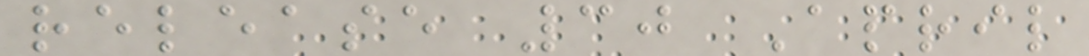release 30 April
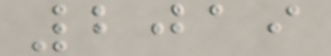2019
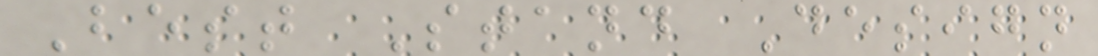Best Stand Design
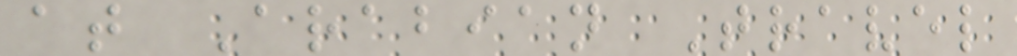at Arabian Travel
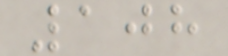108
